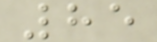85
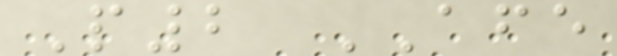P2 AFE
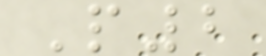P2
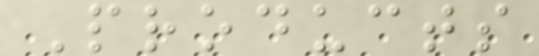Products
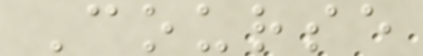Course
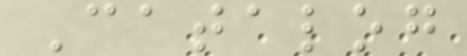Catalog
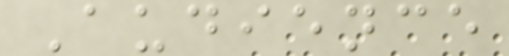Audience
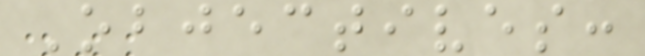Objectives:
